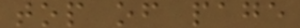top of page
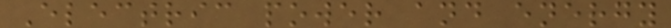Electric power and energy
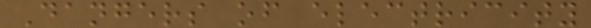Dangers of electricity
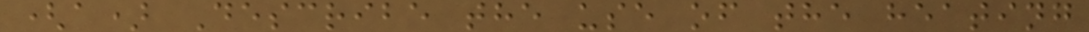(a) Describe the use of the heating
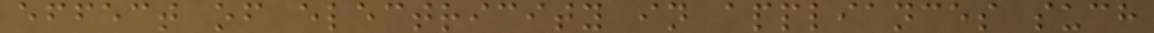effect of electricity in appliances such
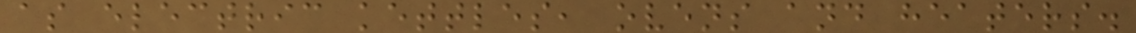as electric kettles, ovens and heaters.
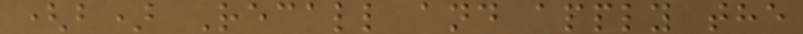(b) Recall and apply the
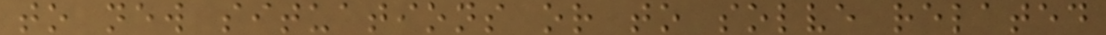to new situations or to solve related
